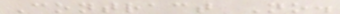Contract No.
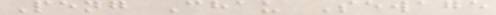Peng Chau Sewage
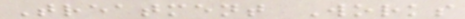Treatment Works
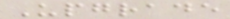Upgrade
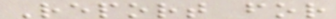Report for
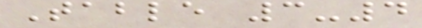Table 3-4
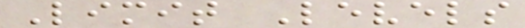Limit Levels
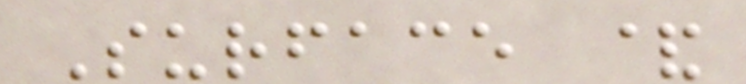Surface &
